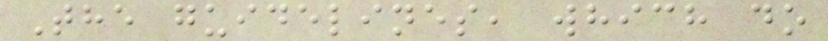The guidelines, which do
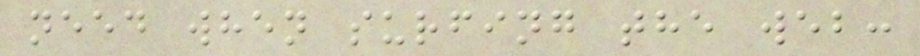need when surfing the web:
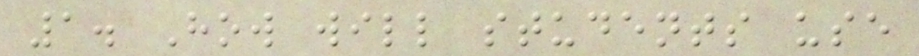1. How will students use
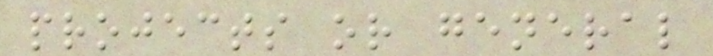projects or general
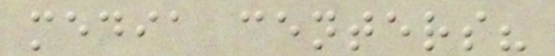media centers?
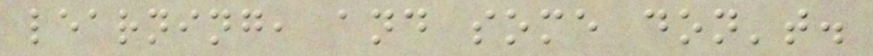learning, and some don't.
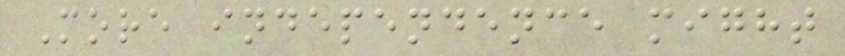More independence might
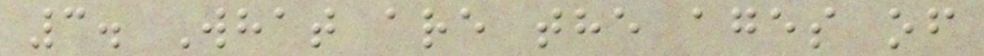3. What are the ages of
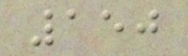150
